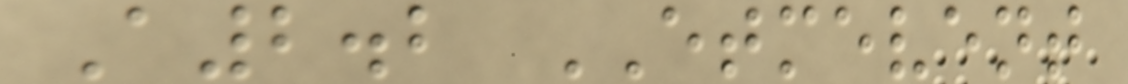A2.2 ETMEVENT
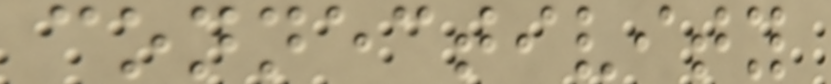connectivity
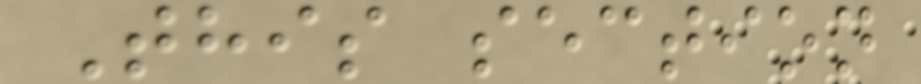This section
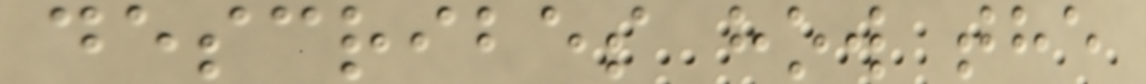describes how the
